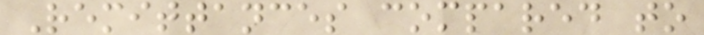Remittances compared to
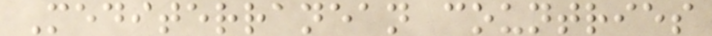Mediterranean countries
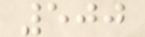500
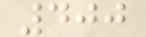400
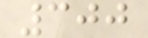300
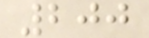200
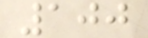100
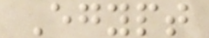Egypt
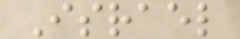Israel
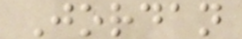Jordan
